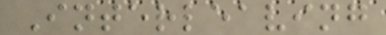Interleaving
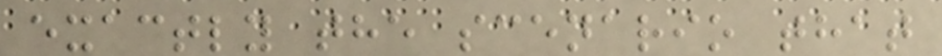exactly the scenario that
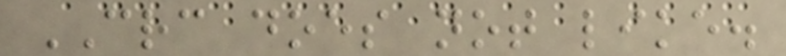CRC does not like.
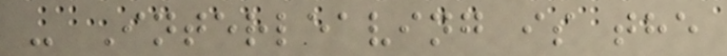- Interleaving is the
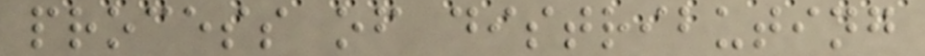process of distributing
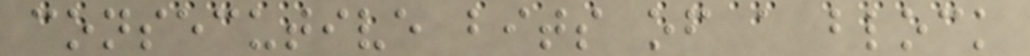consecutive bits of a block
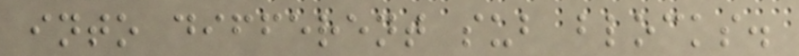into different sub blocks.
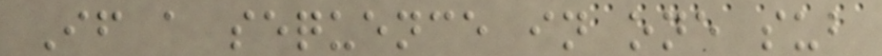If a sequence in one sub
